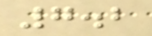7.2
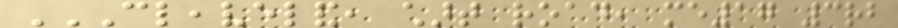CLEAVELAND, CHART ROAD, ME17 3RB
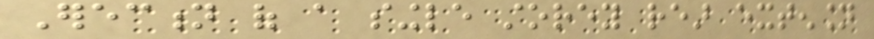Erection of a single storey rear extension
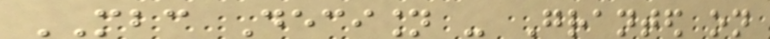MBC Decision - Granted on
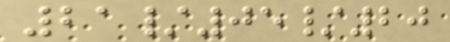21/05/20
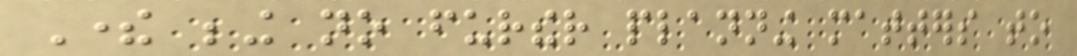There being no further planning matters to
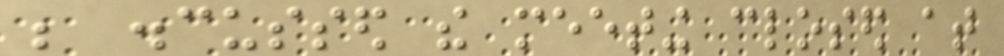be discussed the meeting closed at
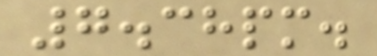7.38pm.
